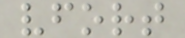vfort
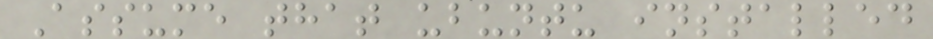Assume that ubuntu installed
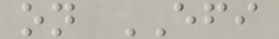on EFI
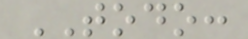TODO:
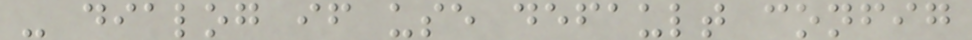- dialog if use default config
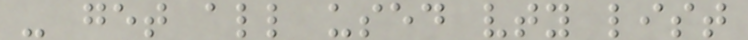- get all used vty list
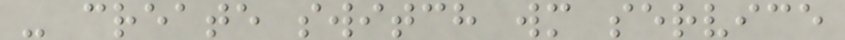- create switch wm service
